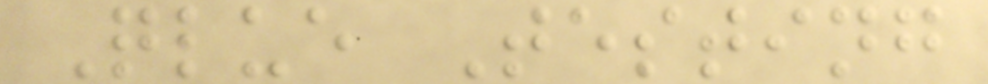Qlue Testing
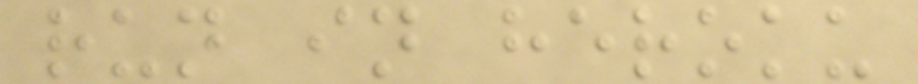run in heroku
